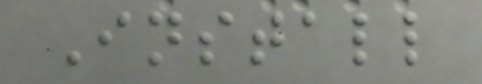Install
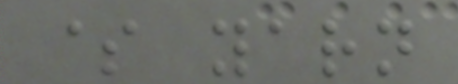$ yarn
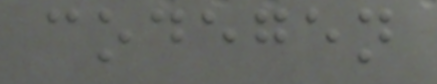codegen
